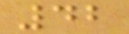42
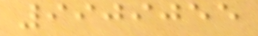9909055
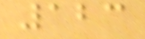123
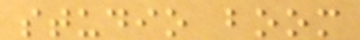studio boom
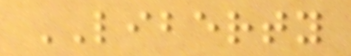LIBERTY
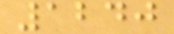1240
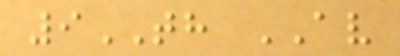9TH AV
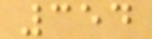354
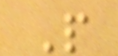P
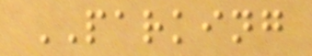PARKING
